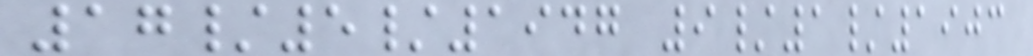17/5/1947 9/1/1903
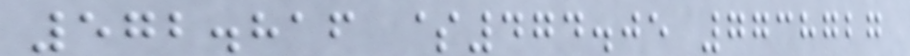572.816 $474.05 7738727
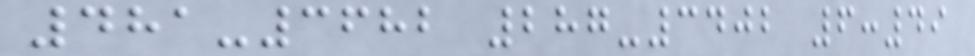481-3682 287-3402 6:49
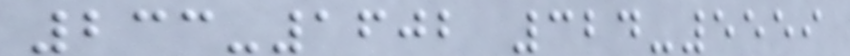233-1602 324-5559
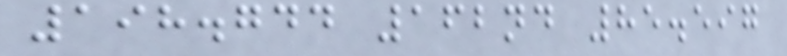198.744 162nd 85.597
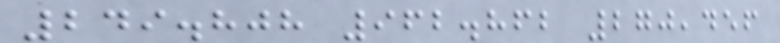249.808 962.862 270,456
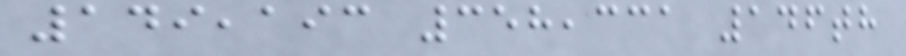149,193 358,331 146th
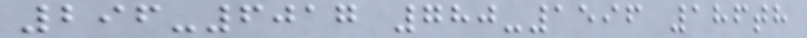296-6017 780-1596 186th
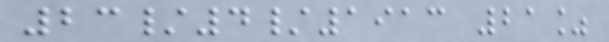23/4/1913 21%
